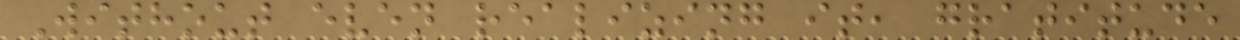Without even realizing it, gratitude
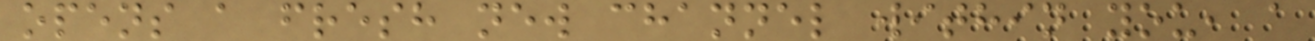opens a fresh new channel within you, a
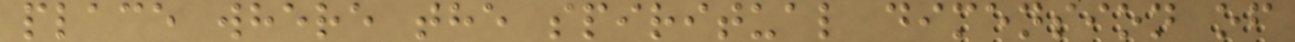place where the spiritual dimension of
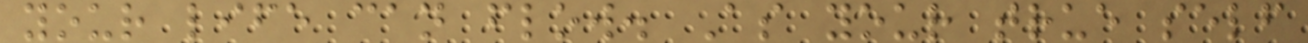your life can flow. As your true self
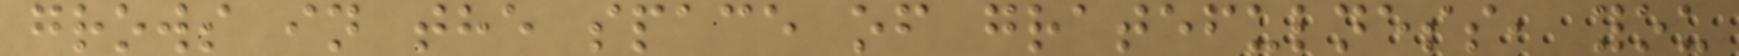grows in the space of gratefulness, you
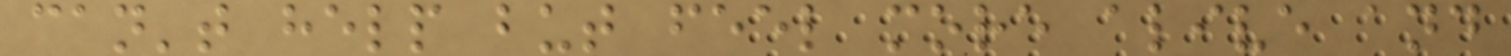can't help but feel more alive and
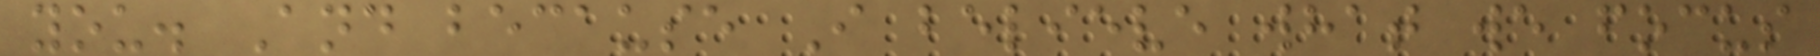you. And because I believe what we focus
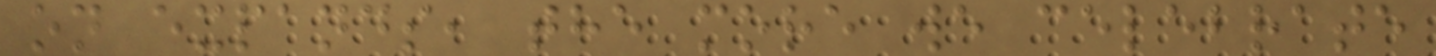on expands, the more we celebrate
